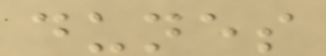dunes
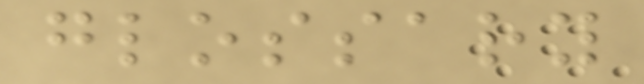glossary
